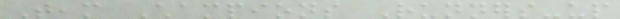Team Champions Runners-up
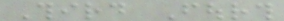Third Fourth
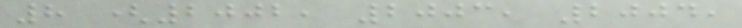8 (2002, 2003, 2004,
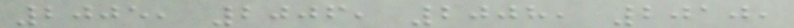2005, 2006, 2008, 2010,
